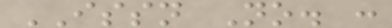ISSN No. :
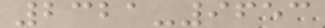2321-9653
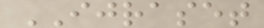IJRASET
